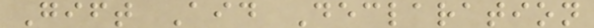Gift Aid Declaration
